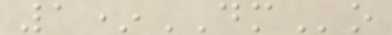1*DMo
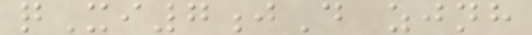qXi7jD zjnh
